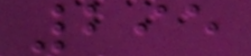295
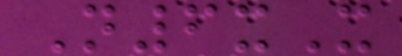N6xX
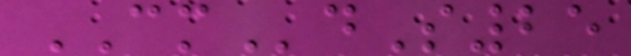CMdS25
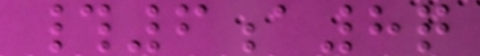#6a8q
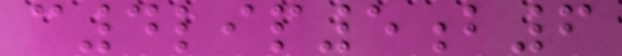c4lip5b6
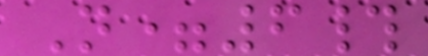N=6#
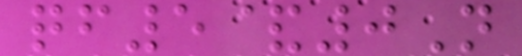qf5&0N
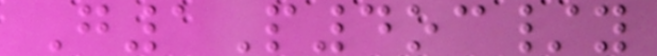G1P4oc/y
